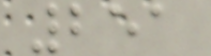251
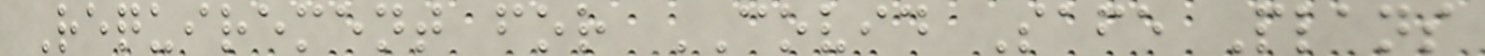Requirement for COVID Safe Plans
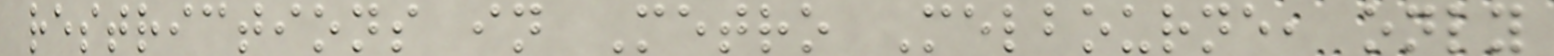restrictions in Metro Melbourne, only
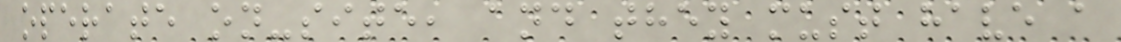operate on-site, and they must have a
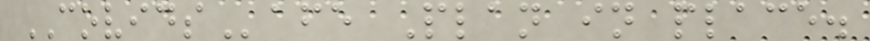COVIDSafe Plan in place.
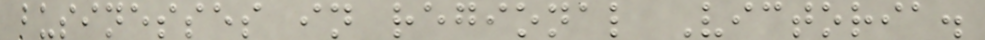businesses in regional Victoria.
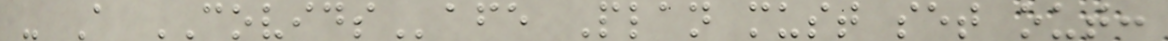- A COVIDSafe Plan must set out:
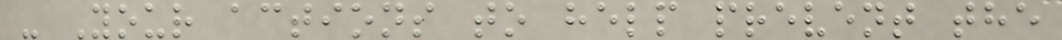- Your actions to help prevent the
